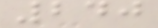240
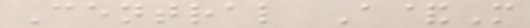Central A&M
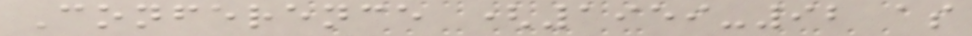Conference (1959-92 as
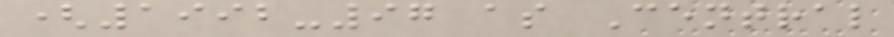(1992-97 as Central
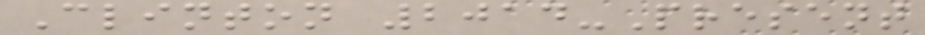Clinton 2014-Present
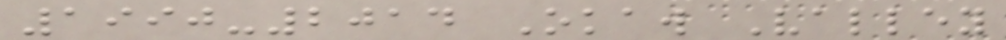1990-2014 Okaw Valley
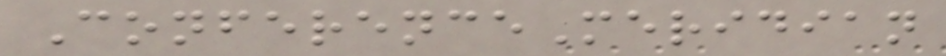ConferenceMeridian
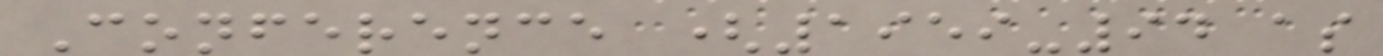Conference (1959-94 as
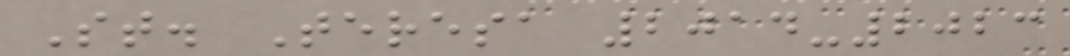St. Teresa 2014-2023
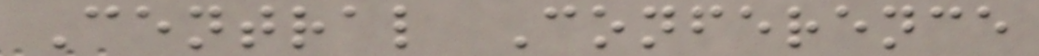Central Conference
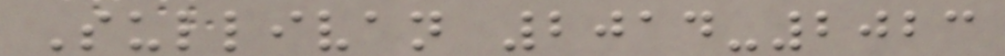Sullivan 2014-2023
